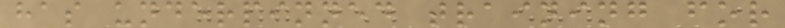has underpinned training for
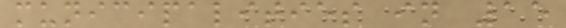municipalities in 15
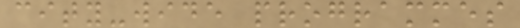city-wide programmes
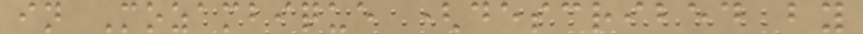in Mozambique (described by
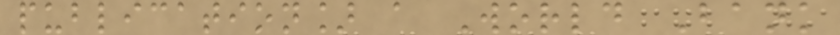publication] a World Bank
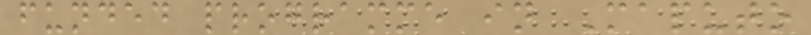funded programme in Maputo
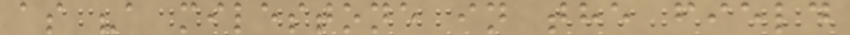as "a milestone in the field
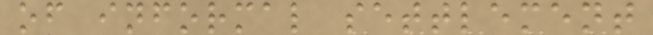of informal settlement
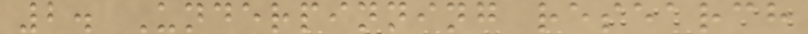2. Underpinning research
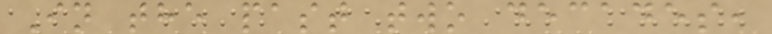In the past two decades,
